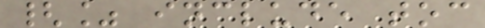{% include toc
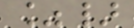%}
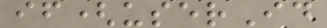if(userId
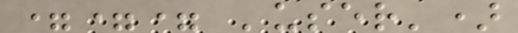=== 'user')
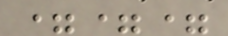===
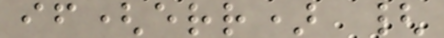if(err) {
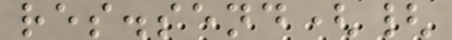res.send({
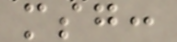msg:
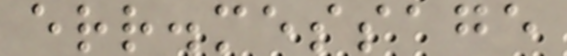err.message
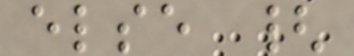else {
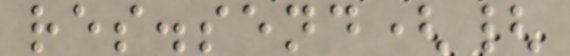res.send({
